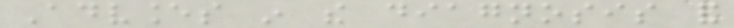Advances in the diagnosis and
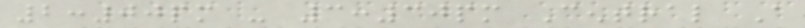2:00pm - 3:30pm Central A
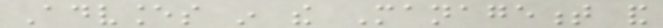Advances in the Management and
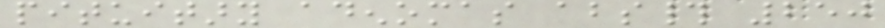pituitary adenomas abs# 250
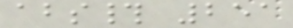abs# 251
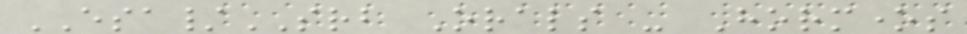ESA/SRB Orals - Hormones
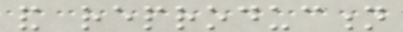and reproduction
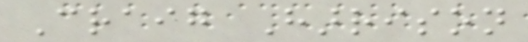Craig Harrison
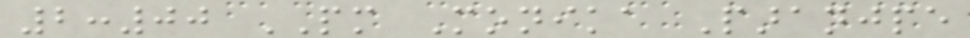2:00 PM Monika Paranjpe
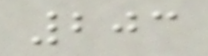203
